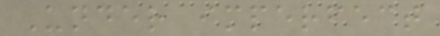Under imperfect
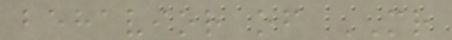behavior of MR
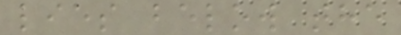lies below the
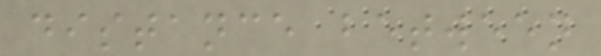distance between
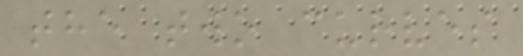the two curves
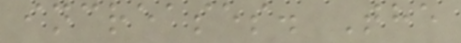increases. The
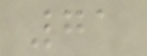71
